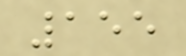155
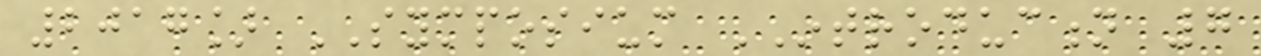2017] SYMPOSIUM INTRODUCTION 7
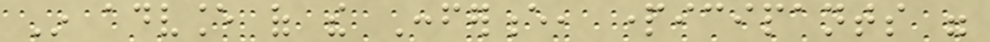In advance of the Conference, participants were
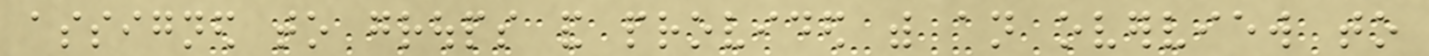assigned to groups and provided with an overview to
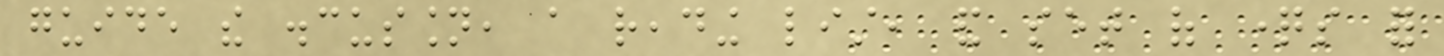guide the discussion, a reading list, and set of questions for
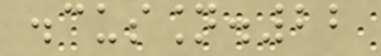discussion.22
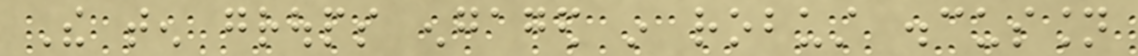The ten groups engaged in robust discussion
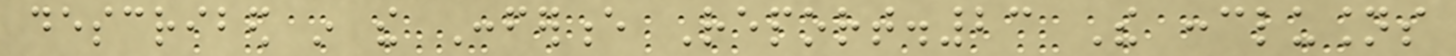described in the Conference Report.23 The conclusions
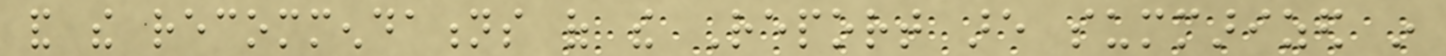and the recommendations of the Report are summarized in
